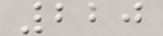220
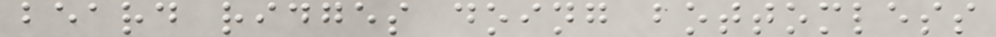beard ridges doing bottomless
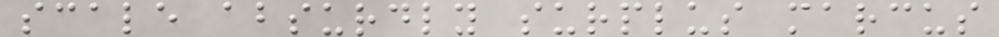scale absurdly surplus marcus
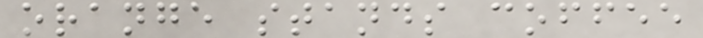orange stands coffee
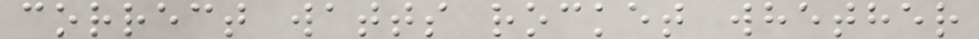correct watts rocket whether
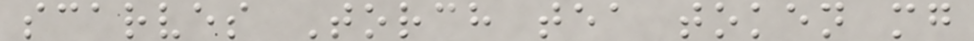scarves Torch tea token mg
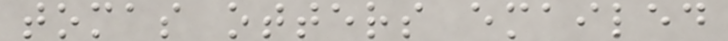tomas otters emailed
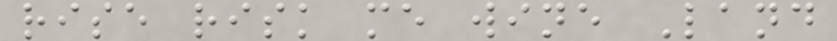rise risk me wine Land
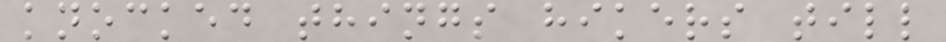knocked things hikers till
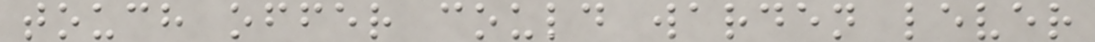touch offer could warden lever
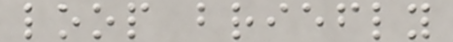loop briefly
